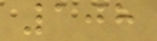108
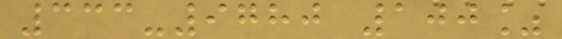333-9780 100%
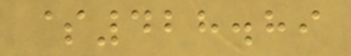$428.89
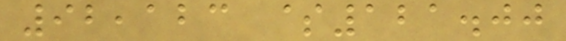92,123 $121.00
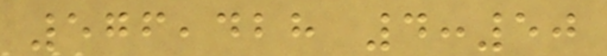576,428 4:50
